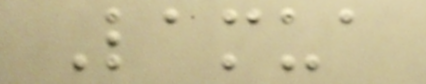Lamua
